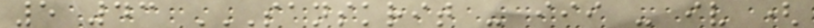5 43 SANSKRIT - III - IV (
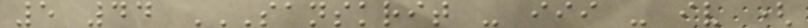5 44 SANSKRIT - III - IV (
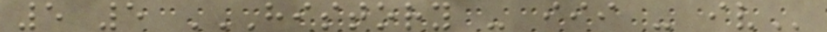5 5 HISTORY - III - IV
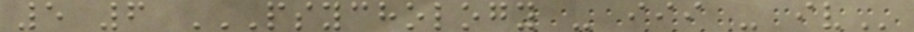5 6 PSYCHOLOGY - III - IV
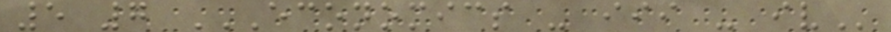5 7 ECONOMICS - III - IV
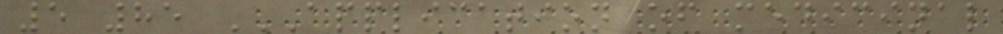5 85 APPLICATION OF MEDICINAL
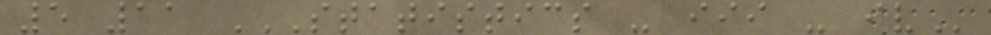5 11 STATISTICS - III - IV
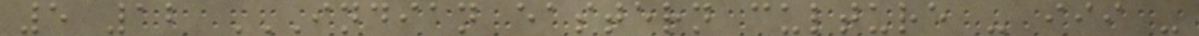5 12 INDIAN EASTERN CULTURE - III -
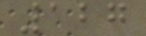127
